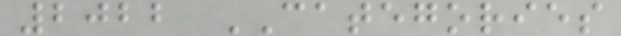2022 CATEGORIES
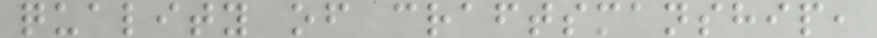quality of craftsmanship,
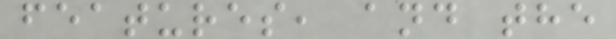features, and the
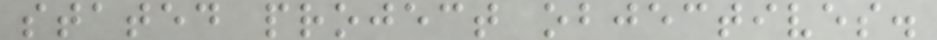stated project objectives.
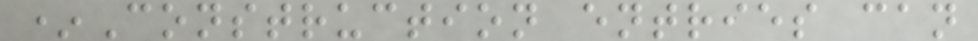*Construction entries can
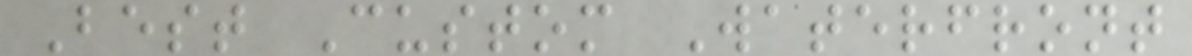Best Custom Waterfront
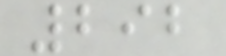292
